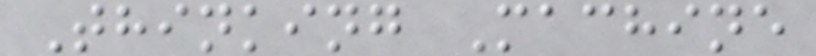Thinking Machine
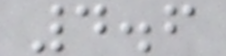4.6
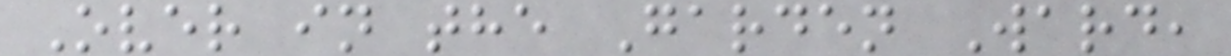Over in the Garden Ward,
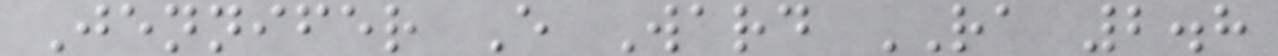Jennifer E Ward RA 2.8
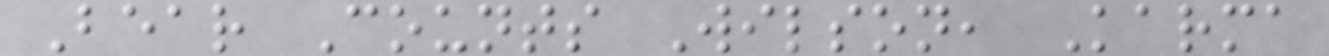Bear Counts Wilson, Karma
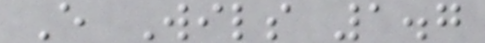E Wils 1.7
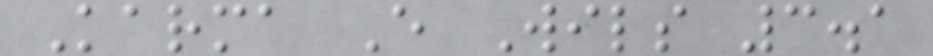Karma E Wils 3.1
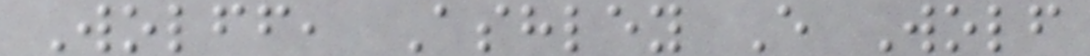Wolff, Ashley E Wolf
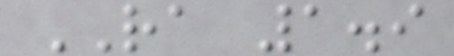RA 1.9
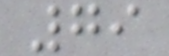79
